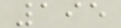195
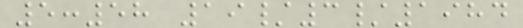5:58 19/3/1984
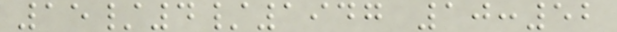15/4/1947 10:52
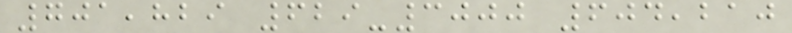701,829 629-3000 604,210
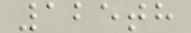125th
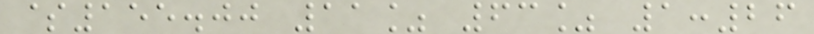$155.00 11% 63% 1:26
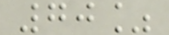70%
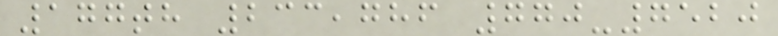177th 233,786 770-7520
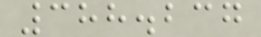388.237
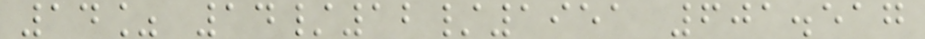14% 14/12/1951 601.517
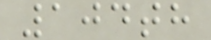104th
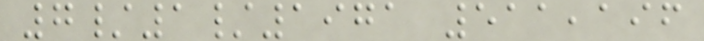7/1/1971 511,196
